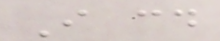I could
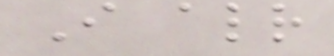I already
